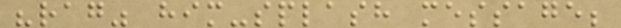"rag" him-splash message;
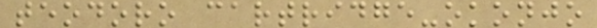teodoro cartridge-okonjo
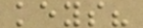keys?
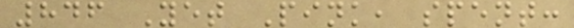846 Yet Pink, spent:
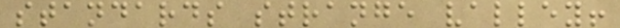standards strange valley!
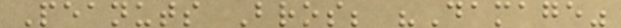Peanuts Bros; "Damage"
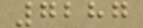7287
